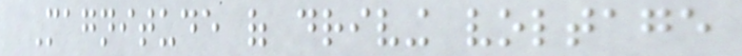Magnitude of driving voltage
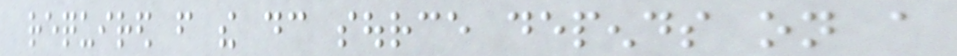required from the dc source depends on a
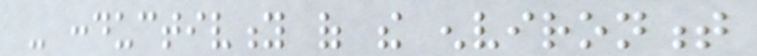- conductivity of the environment
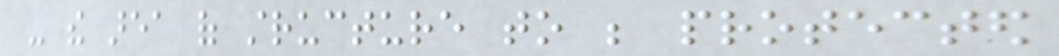- the area of structure to be protected
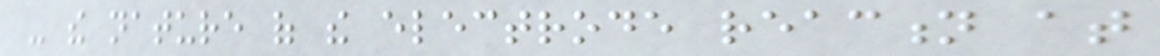- the nature of the electrode reaction at
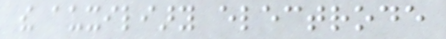the auxiliary electrode
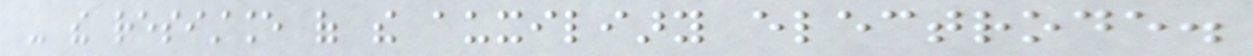- the resistance of the auxiliary electrode.
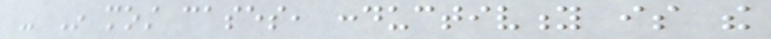- In most cases, conductivity is the
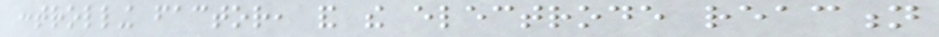controlling factor, and the electrode reaction
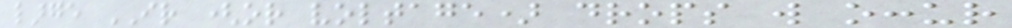large IR (or voltage) drops will occur
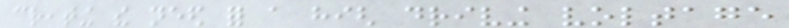creating the need for a high driving voltage
